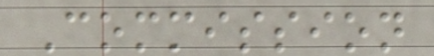Commission
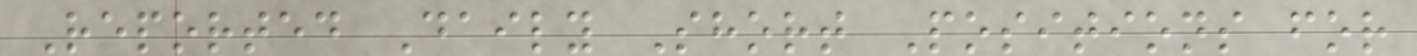Reported Daily Short Positions for
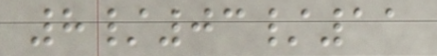8/03/11
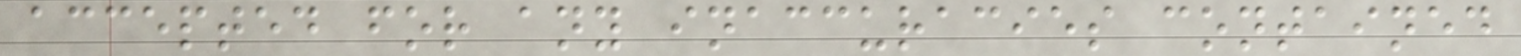accepted for any inaccuracies contained
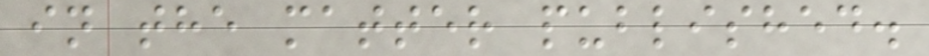in the matter published.
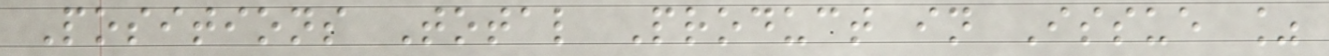Positions Total Product in Issue %
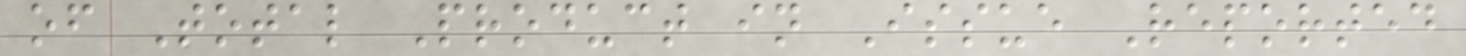of Total Product in Issue Reported
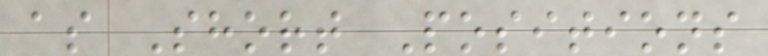as Short Positions
